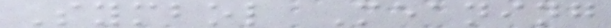Symbol Meaning
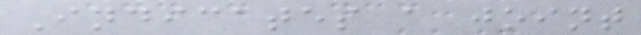Indicates a joint
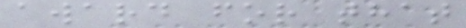award for that
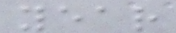year
